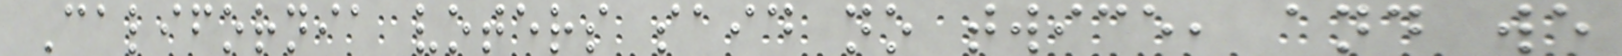California voters said no twice, and we
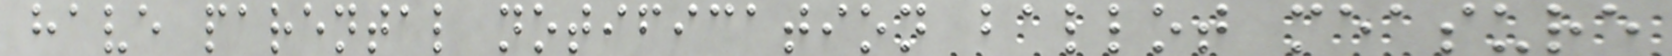have parental notification ballot measure
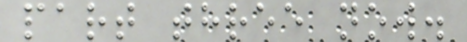part three now.
